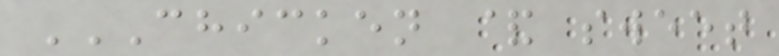CHICKEN & SWEET
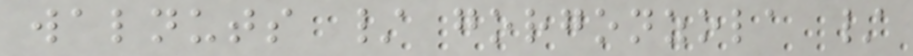walnuts / gorgonzola /
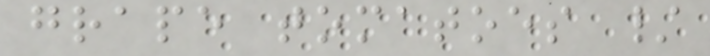grape tomatoes /
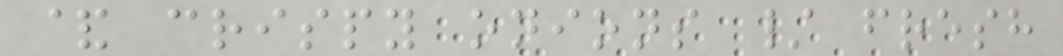& crispy onions / fresh
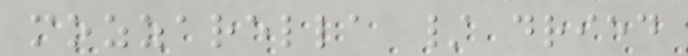mozzarella / dried
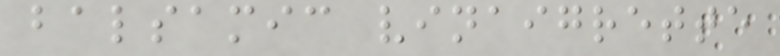balsamic vinaigrette
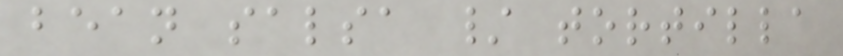bean salsa / tortilla
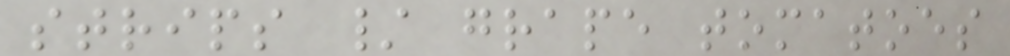strips / grape tomatoes
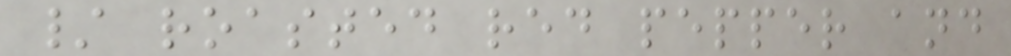/ roasted red pepper and
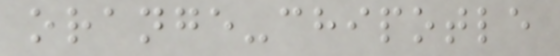orange-chipotle
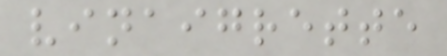vinaigrette
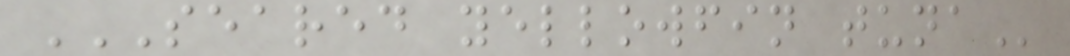SEARED YELLOWFIN TUNA
